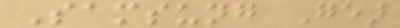Samsung Gear
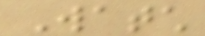Watch
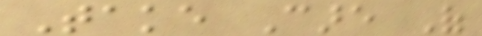Take Care Of
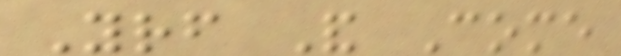Yourself And Come
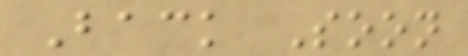Back Soon
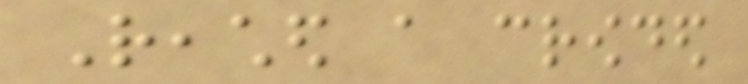Reached a crowded
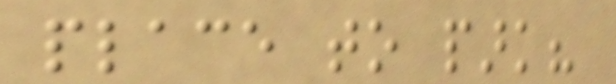place to park?
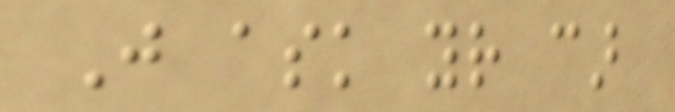Just ask your car
